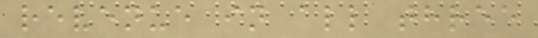revenue in all three
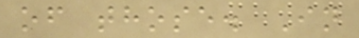of those. In
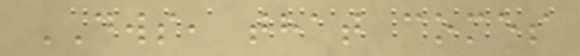DWS, that comes
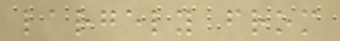largely from
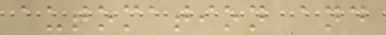automation and
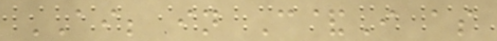AI; in C&I as
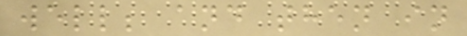well; and then in
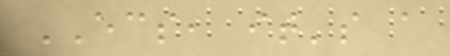ECS, it's a
